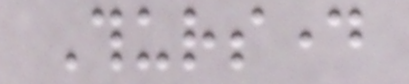Thursday
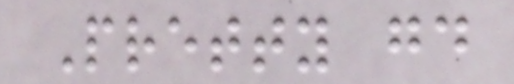Pretty good
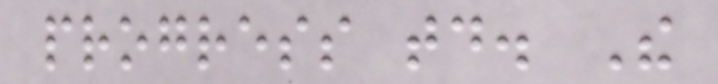progress today. The
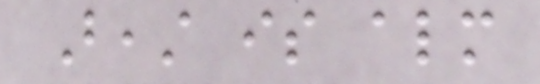Beast is almost
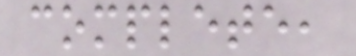complete,
